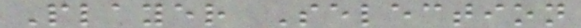Player Selection
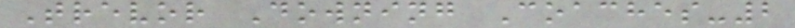Trevor Downing Coaches-2
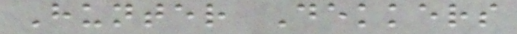Hunter Dekkers
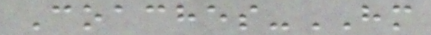Coaches-HM
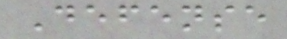Defense
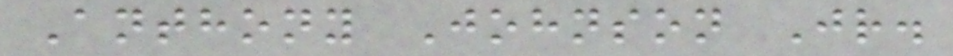Anthony Johnson Jr.
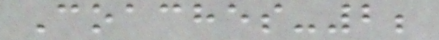Coaches-2;
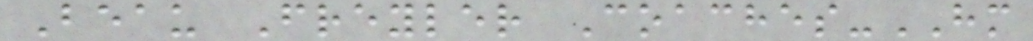Beau Freyler Coaches-HM
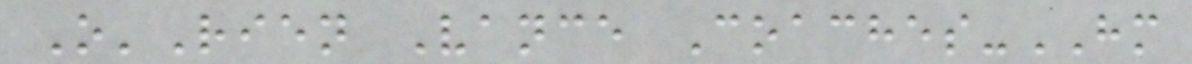O'Rien Vance Coaches-HM
